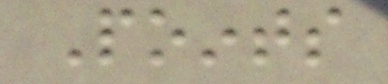Points
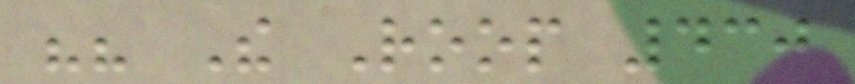"" The Roop 430
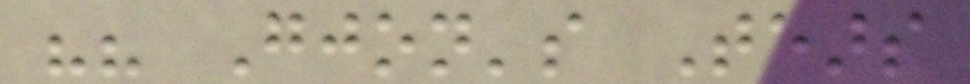"" Gjon's Tears
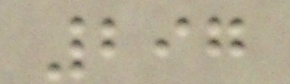297
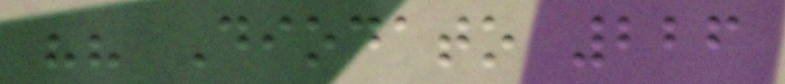"" Diodato 226
